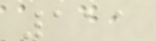111
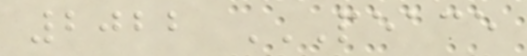2022 PEACE
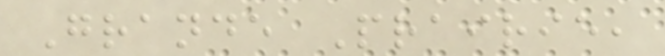Grande Prairie,
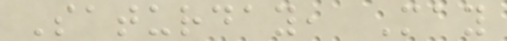Saturday, May
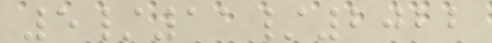5/11/2022
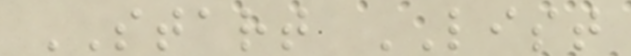START LIST
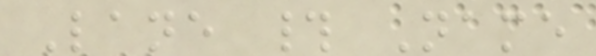Lane # Name
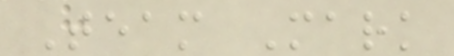Team Mark
